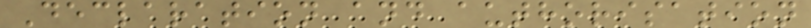Declaration and authorisation
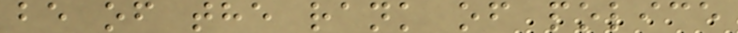be of the rank of police
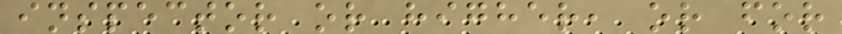inspector or higher, or for
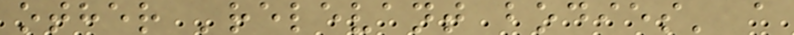other 'relevant bodies' a
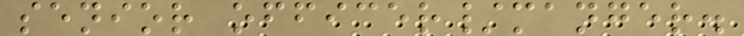senior officer/manger.
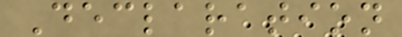Declaration
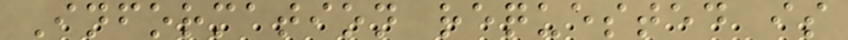Information requested is
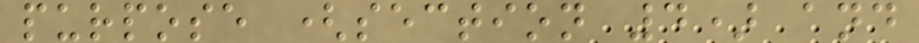purpose (section 4) and
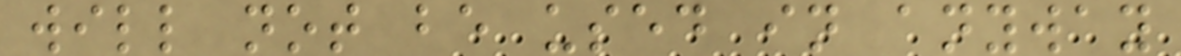will not be used in anyway
